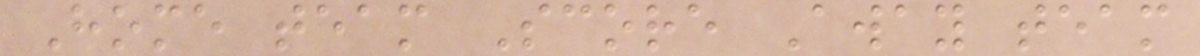Home team Score Away team
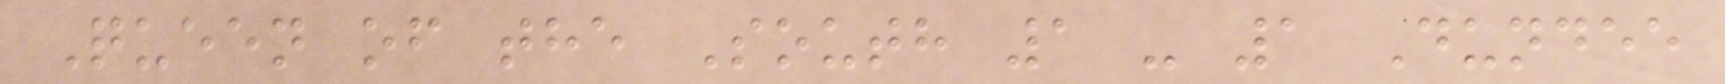Queen of the South 1 - 1 Dundee
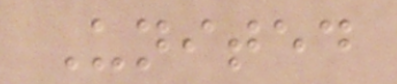United
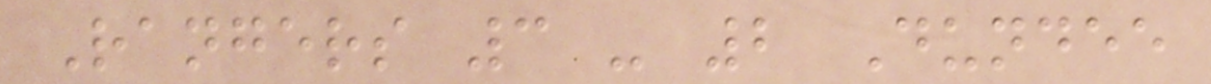Rangers 3 - 2 Dundee
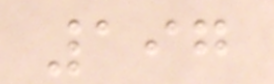197
